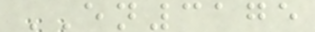EN3175
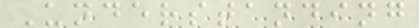Understanding
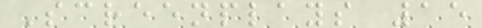Screenplays 15
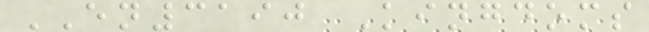EN3190 Kingdoms
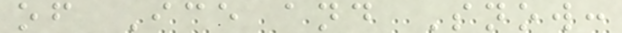of Ice and Snow:
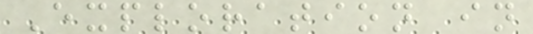Exploration in
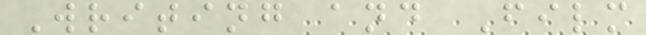Writing and Film
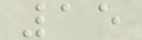15
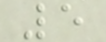5
